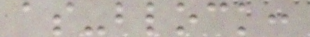as-block:
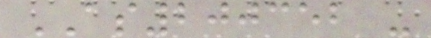AS200352 -
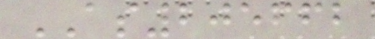AS205662
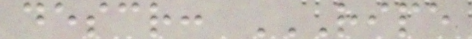descr: RIPE
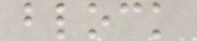block
